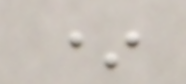*
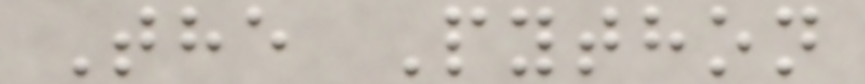The Python
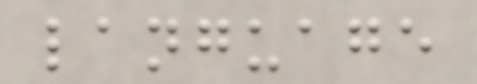language
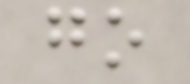go
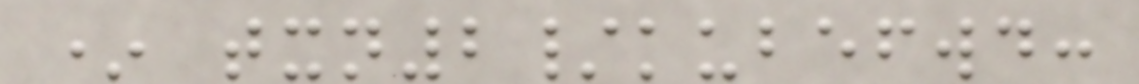* txn2/kubefwd:
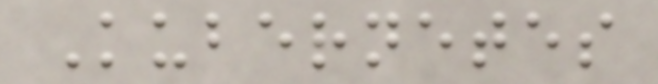Kubernetes
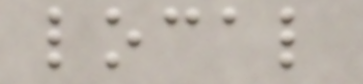local
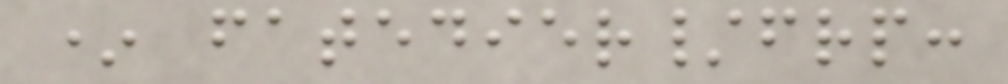* fatedier/frp:
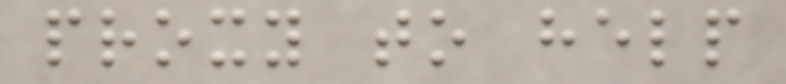proxy to help
